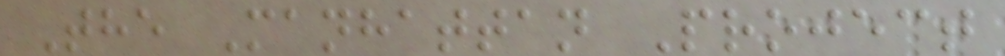The Manhattan Project
